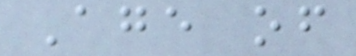Age of
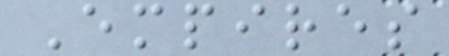Empires
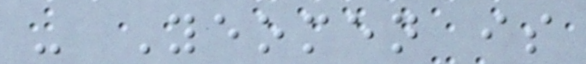- Yeomen is
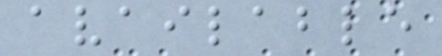available
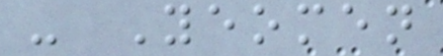- Yeomen
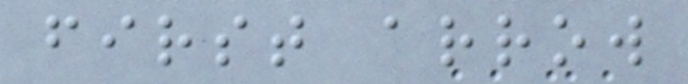first arrow
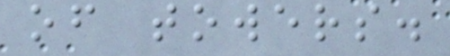of towers.
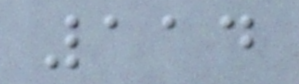114
